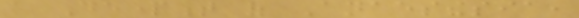a Department of Anaesthesia,
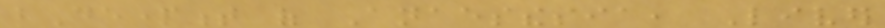bDepartment of Anaesthesia, Liver
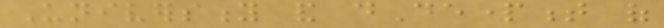University and dDepartment of
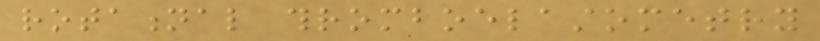rotational thromboelastometry
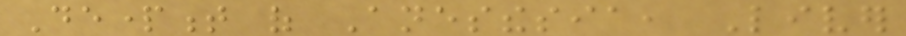Department of Anesthesia, Liver
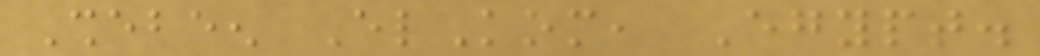Shebeen ElKom, Egypt.
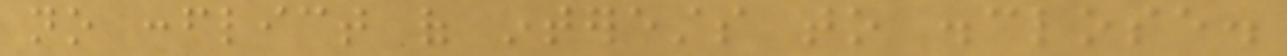no conflict of interests to disclose.
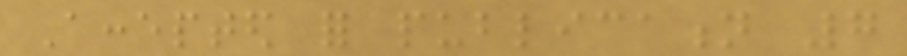Accepted for publication 7
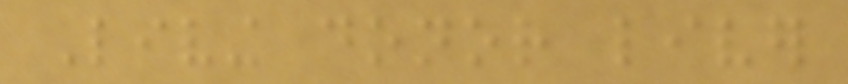Living donor liver
